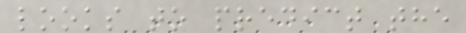looks to predict the
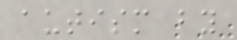autism by
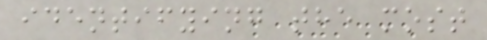identifying the most
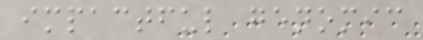impactful genomic
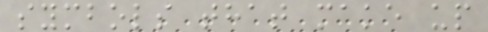symbols that make up
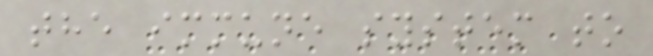the immune system to
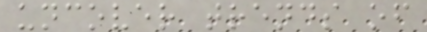uncover trends of
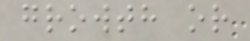growth or
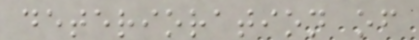deterioration of
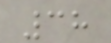38
